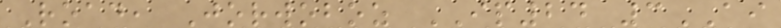Road, Jorwoboz IP24 3AI
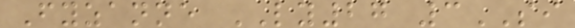Fyzanne LY27 3SI
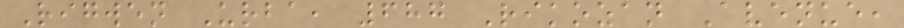Rigwen Urba, 687 Rikozan Avenue,
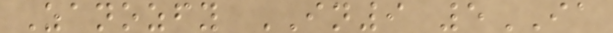Zanozfy IN9 5IA
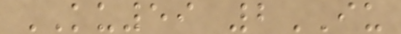KU59 2IU
